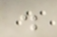.
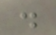.
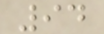94
